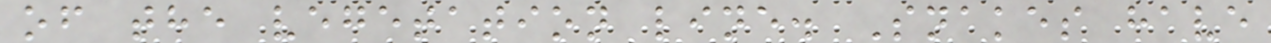of the vegetation line. Snakes have
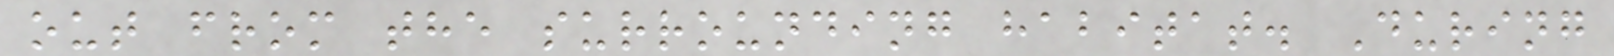out from the surrounding habitat. During
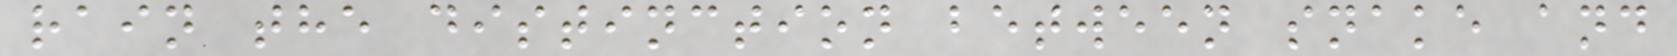rain the distinction between snake and
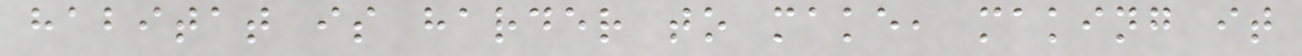habitat is harder to make, making it
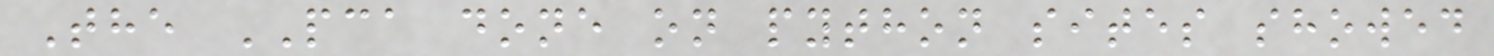The PCA done on python sites showed
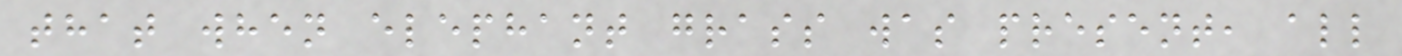that when elephant grass was present, all
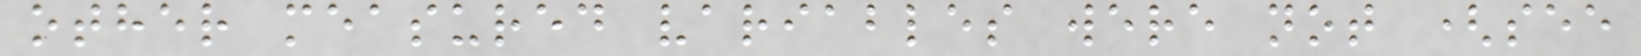other measured variables were not (see
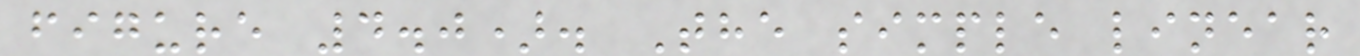figure 4.0). The simple linear
